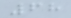68
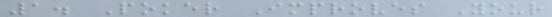1. Poker Improves Your
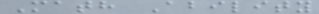Math Ability
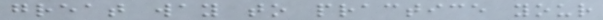great way to practice your
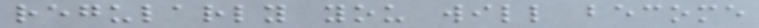regularly you will become
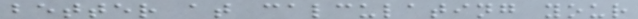better at calculating your
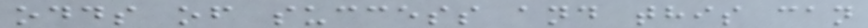odds of success and this can
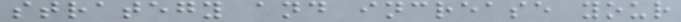strategy and increase your
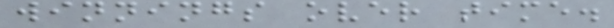winnings over time.
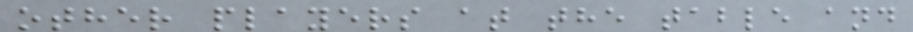other players at the table and
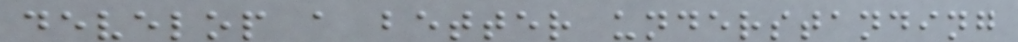develop a better understanding
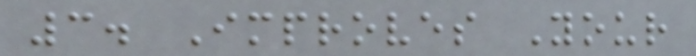3. Improves Your
